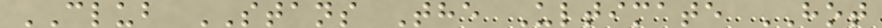CLUB STANS The Ultimate HOT
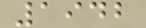1942
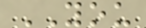YOU
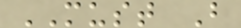MUST B
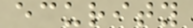ecurity
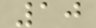10
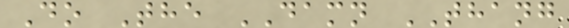Do The DAMN THANG
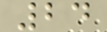24
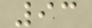93
